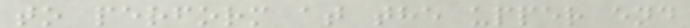to perform at the upper end
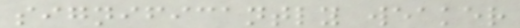significantly weaker
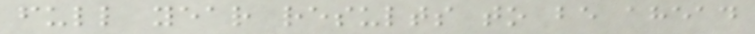full year results to be ahead
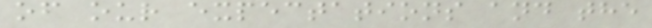of our expectations and the
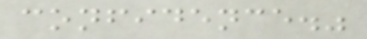confidence."
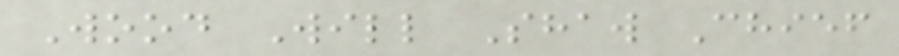Wood Will Shaw Chief
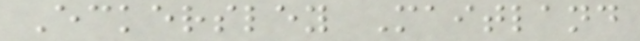Eckersley Maitland
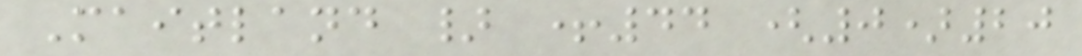Maitland } +44 (0)20
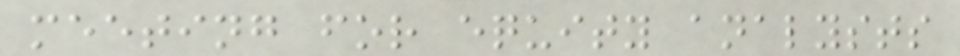meeting for equity analysts
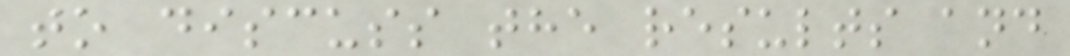to discuss the results and
